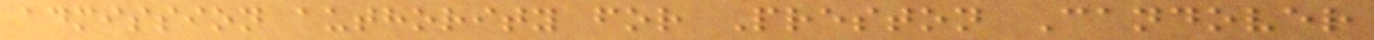admission authority for Preston Candover
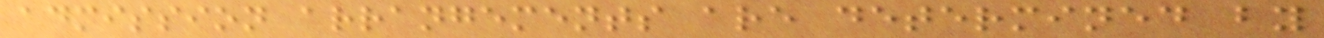admission arrangements are determined by
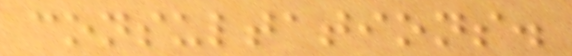consultations.
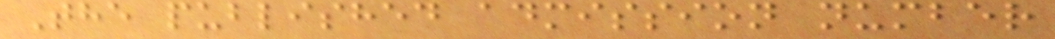The published admission number
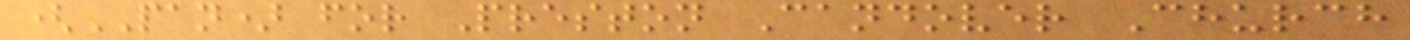(PAN) for Preston Candover Church
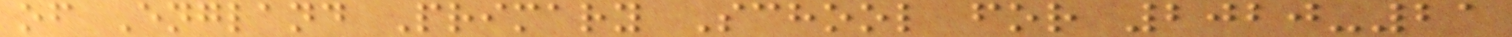of England Primary School for 2020-21
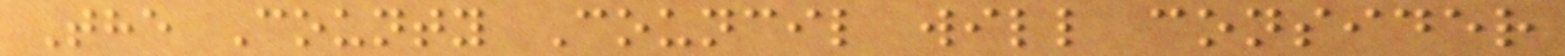The County Council will consider
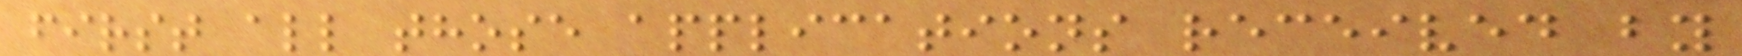first all those applications received by
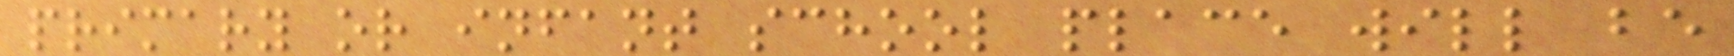primary or infant school place will be
